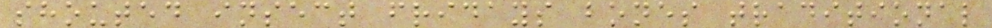shouted insect fridays bones traditional
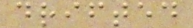drifted
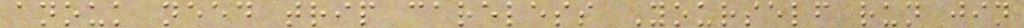anouk need trip careless Yourself run jin
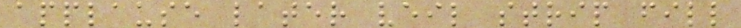applause later veil strip fill
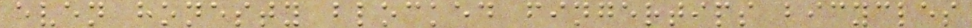even honesty blocked fingertips bicycles
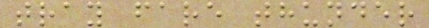tray fare thunder
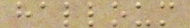halloum
